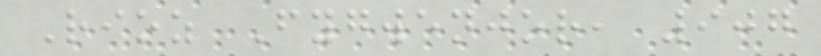Rioz Fygwenjor, 907
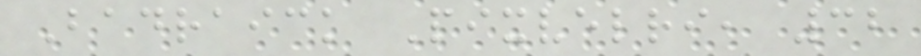Badraick Pixvelri, 32
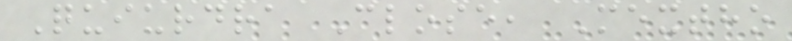Quiurdra Close, Mextho
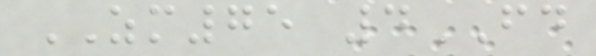ZM75 4FD
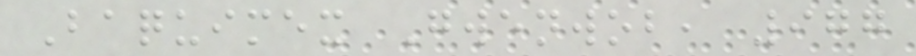Baquimex Gwenwob, 977
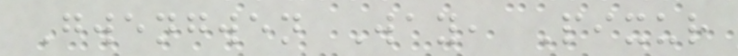Gwengwen Way, Pixur
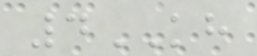4KH
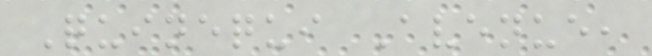Quinequi Avenue,
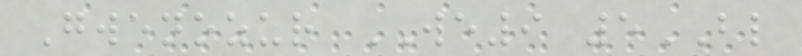Gwenozur WE9 5BL
